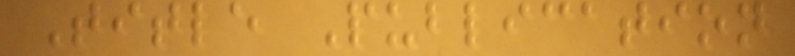Title Publication
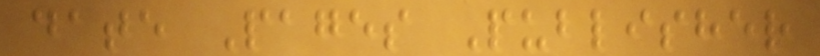date Pages Publisher
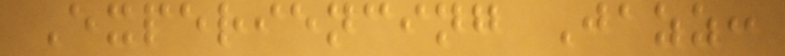Experiencing Jazz:
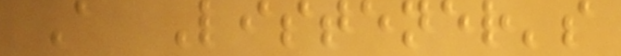A Listener's
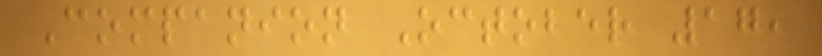Companion October 17,
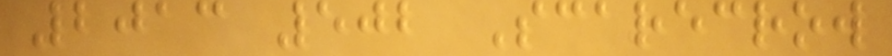2013 502 Scarecrow
